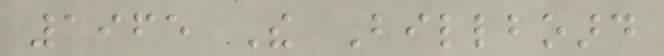1965 The Billboard
